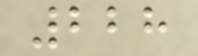228
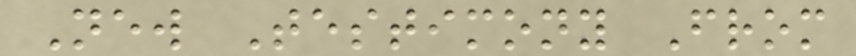New Testimony From
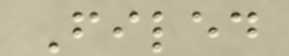Filed
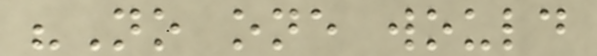"No one would
